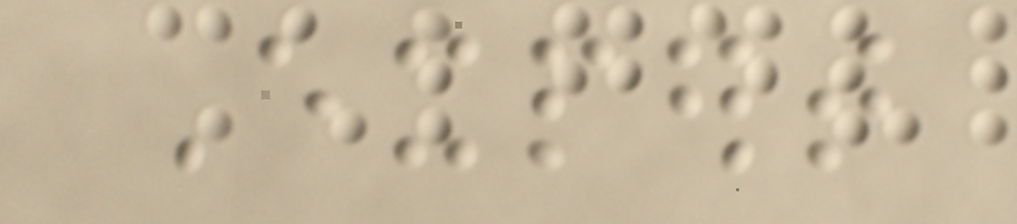Expert
